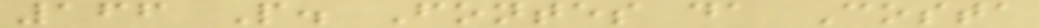166 P. Fontes da Costa
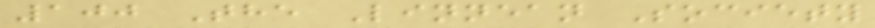100 The Linnean Society
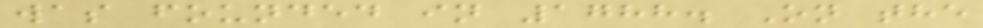was founded in 1788. On the
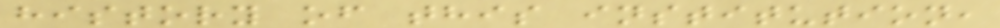history of this institution,
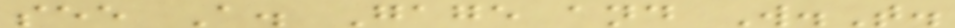see A. Gage and W.T.
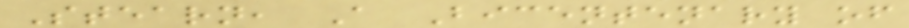Stearn, A Bicentenary of
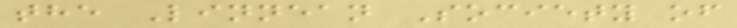the Linnean Society of
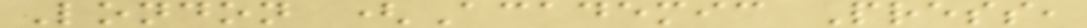London (Academic Press,
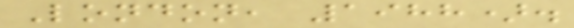London, 1988).
